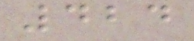424
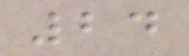24
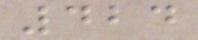424
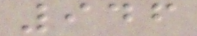946
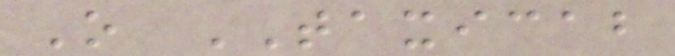O TAXICAB
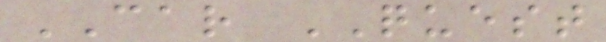CAR QUEST
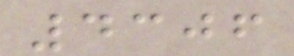4306
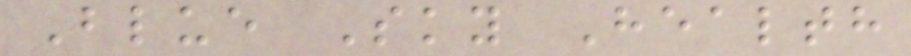Blue Sky Health
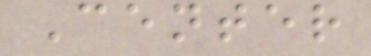Center
